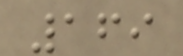169
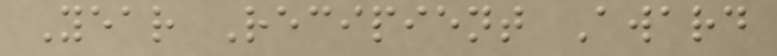Year Recipient Award
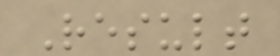Result
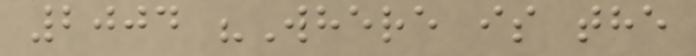2004 "Where is the
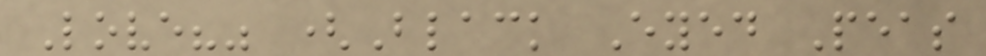Love?" (Black Eyed Peas
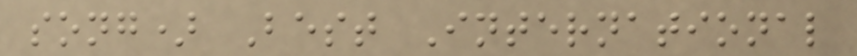song) Best International
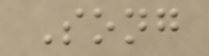Song
